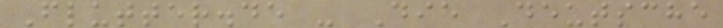Flutter.de - Die Deutsche
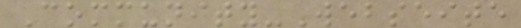Community-Webseite
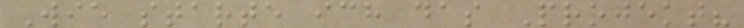Wie starte ich das Projekt?
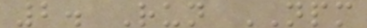2. Run NPM
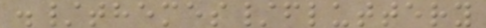./themes/fluttery
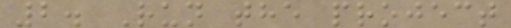2. Run the project
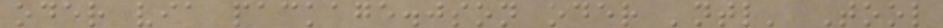oder via package.json oder 'ntl' Tool
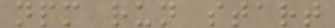npm run start
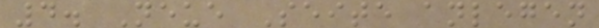4. Neue Seite anlegen
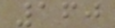160
